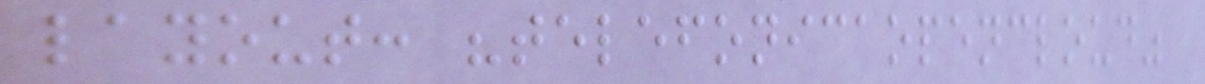layout: "telefonicaopencloud"
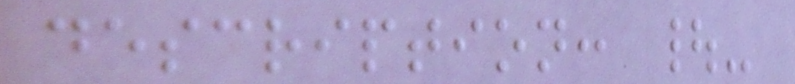description: |-
